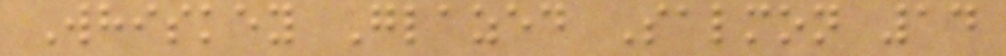Whiskey Glazed Salmon 14
